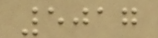5017
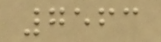7563
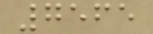7565
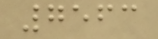7563
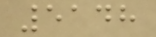5148
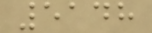5148
